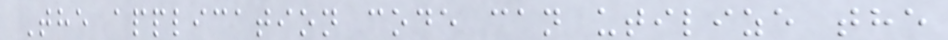The application code can utilize the
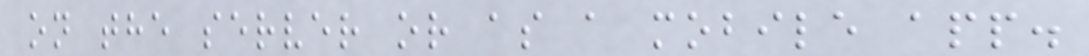on the server or as a mobile app.
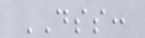DSS:
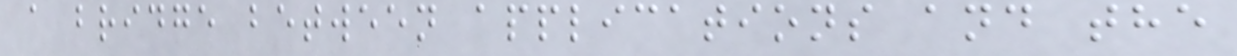a bridge between applications and the
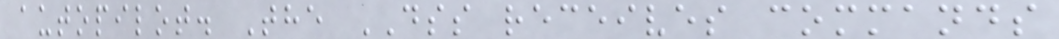autopilot. The DSS receives commands
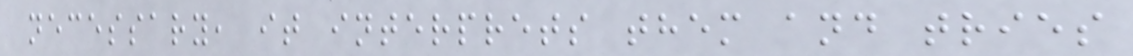necessary, it interprets them and tries
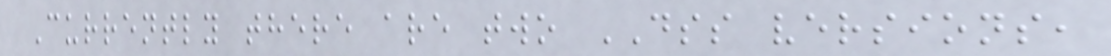Currently there are two DSS versions,
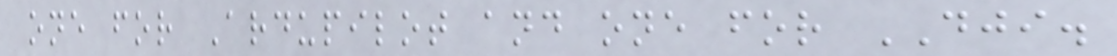one for Ardupilot and one for DJI.
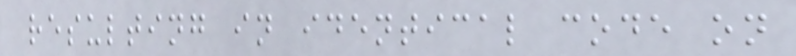resulting in identical code on
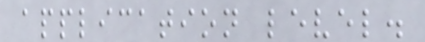application level.
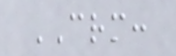CRM:
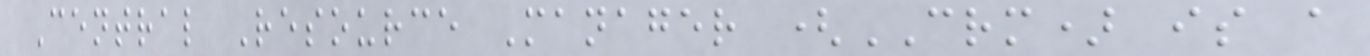Central Resource Manager (CRM) is a
